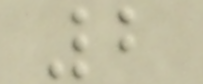2
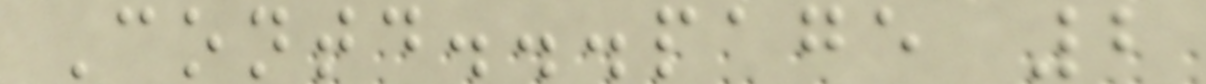Contd...page 2
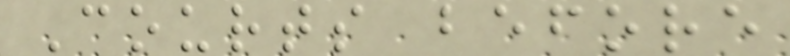Courts before
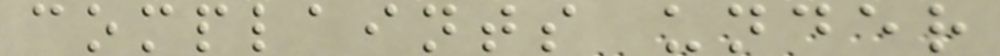complaints under
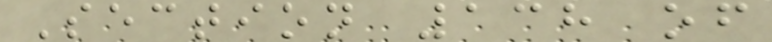Section 138 of
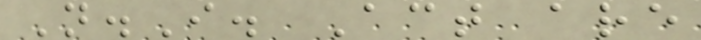N.I. Act are
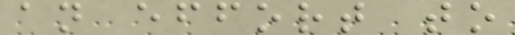an effort to
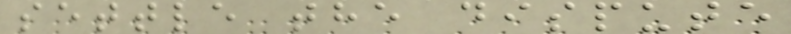settle the dispute
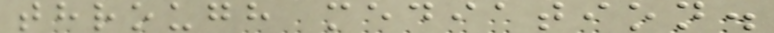through mediation.
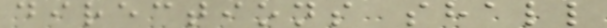directions shall
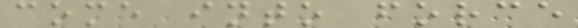come into force
